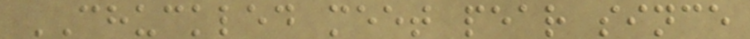CHUCKLED meet pear since
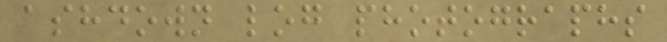ashdown log photographs
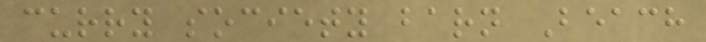curry society barn Beach
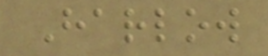Harlow
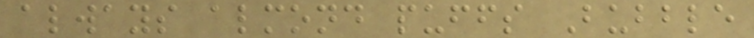always almond puffs Bubble
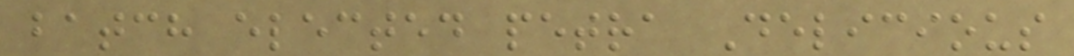batch elected petra Delicious
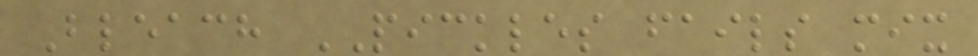Bleach PICKLES fails mix
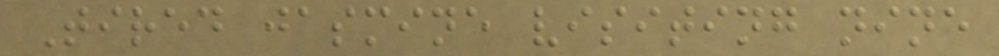Tired jasmine visiting nine
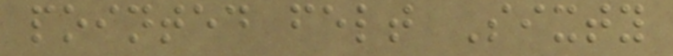pointed felt Sixty
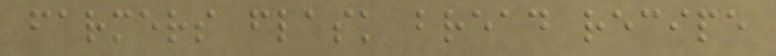farmers flask bread recipe
